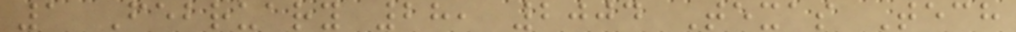1 February 28, 2004 Texas Tech
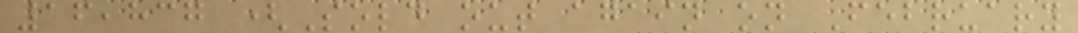16,837 (Sold out again on February
